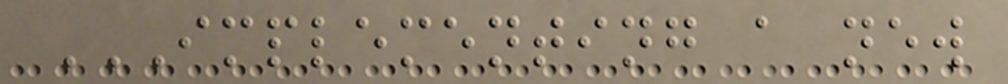IMPLEMENTING A NEW
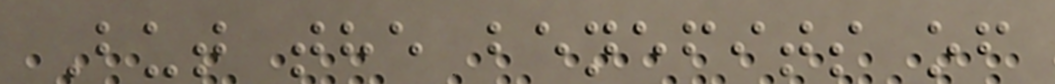But the benefits of
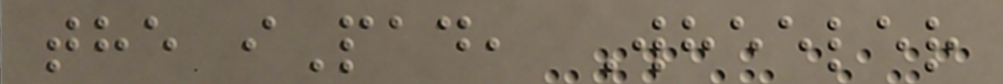the iPad, Wheeler
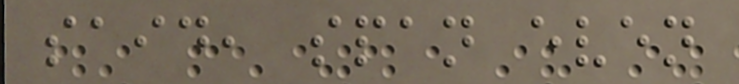said, span even
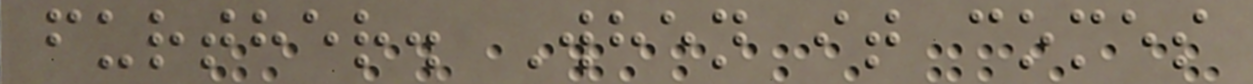further. When it comes
